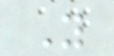Y
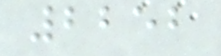2252
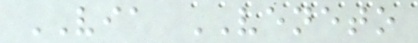VIA VENETO
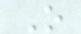O
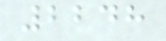2248
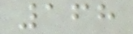168
